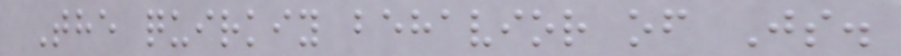The quirkiy behavior of Js.
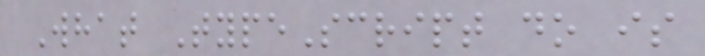What TypeScript do is
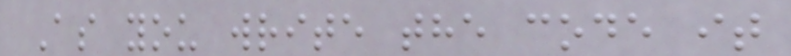As you write the code it
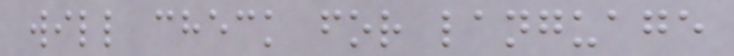will check for language
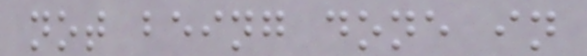not being done in
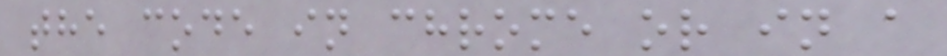the code in chrome or in a
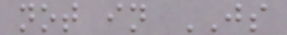not in JS
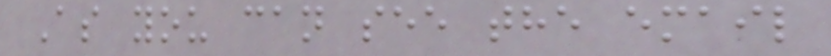As you can see the email
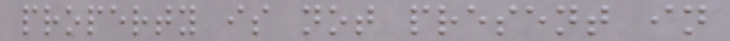property is not present in
